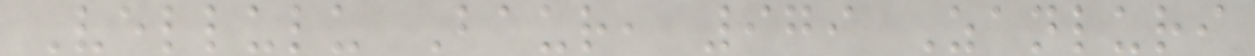Vellulu Baur, 979 Zanluri
